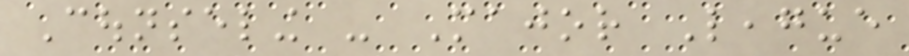Counseling - Major League
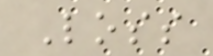Loss
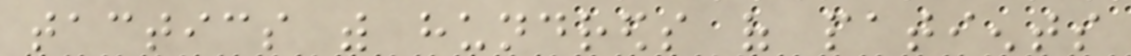tactics with hundreds of patients
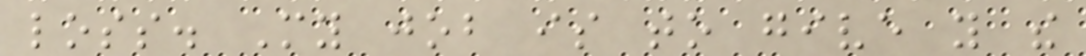loss. My job is to give you the
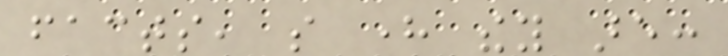facts, so here they are:
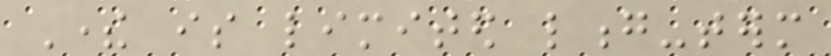There is limited long-term
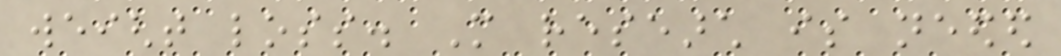weight loss. More research is needed
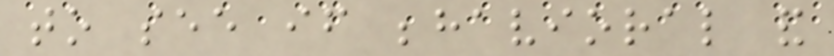to see if behavioral and
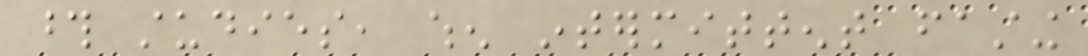those studies, when intermittent fasting
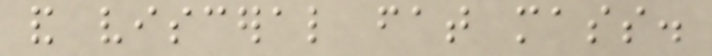and visceral fat mass.
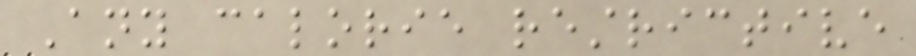Any calorie restrictive
